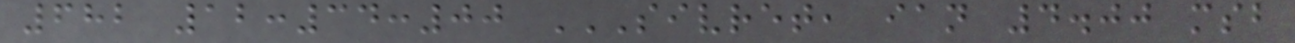682 12:34:00 SIVRET, IAN 4.00 MSB
